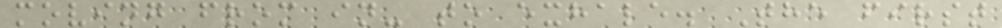moving from in- to exhale. The first
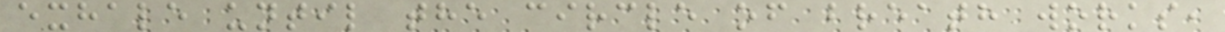exhale until the circle of breath works,
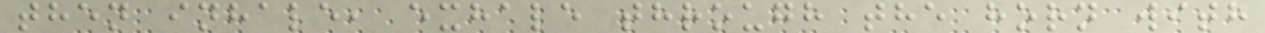then inhale, exhale through the horn with
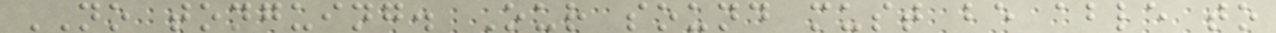NO tonguing. Our sound must be able to
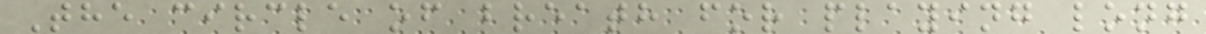The circle of breath for playing long
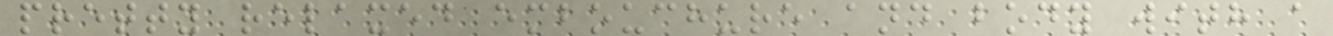pretty relaxed embouchure and body with a
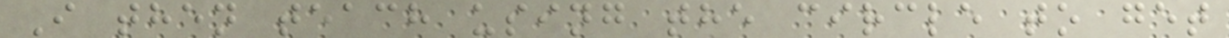I then teach using the circle to get
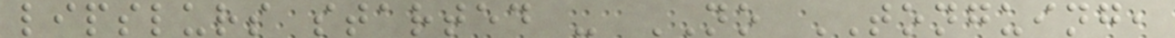lipslurs started - NO TONGUING,
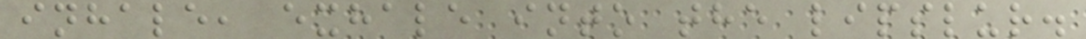inhale, exhale into the lipslur.
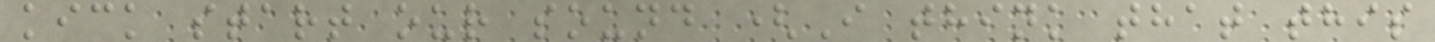kick start our sound (I think that this
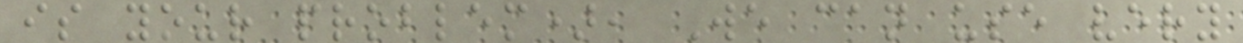is your problem), We can use very
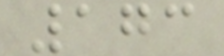173
